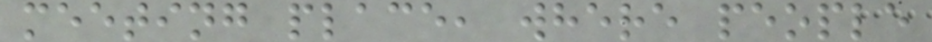meeting place, where people
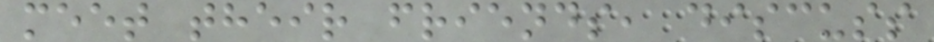meet their friends, discuss
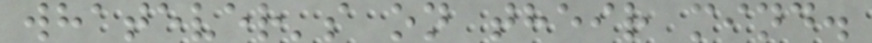whatever's on their mind.
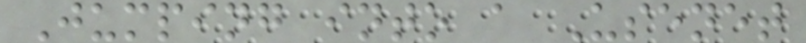Jumping into a Usenet
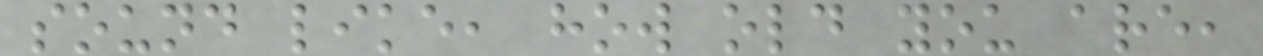sound like, how old you are,
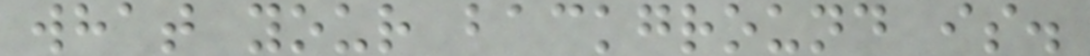what your background is.
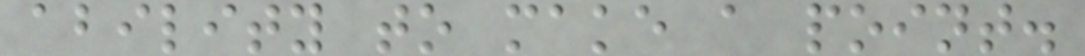ability to make a point.
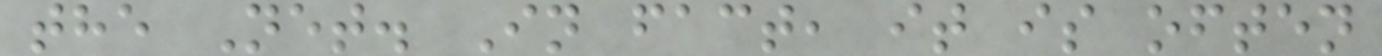the Net. In fact, it is often
